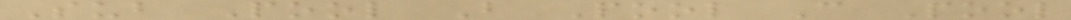Sub Pool B Pool C Pool
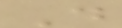D
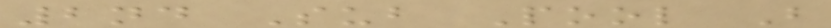2nd Sub Pool B
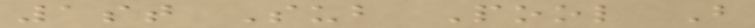1st Sub Pool B
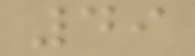49
